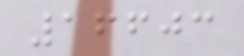16603
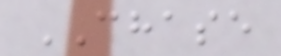CHASE
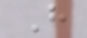H
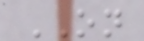ON
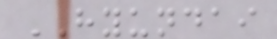HYUNDAI
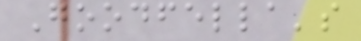Goodfella's
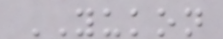YUKON
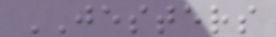JESTERS
